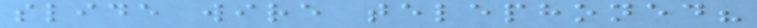slide wire telephoned?
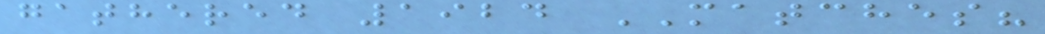gathered 1924 MATCHES?
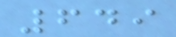649
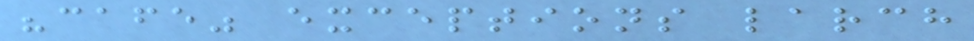"cafe" exceptions larch
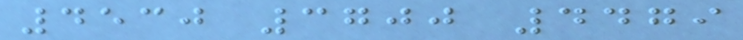4530 3700 4479
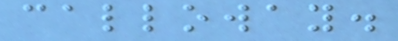calloway.
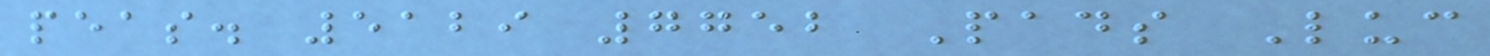peas. 5129 7752 Pads Luc
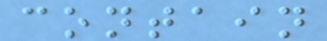contain
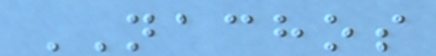NACHOS
